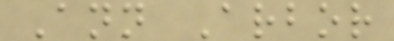Ann Arbor
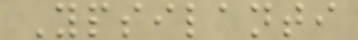Ypsilanti
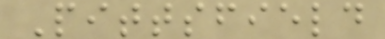Pittsfield
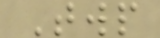Twp
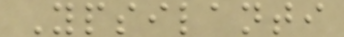Ypsilanti
